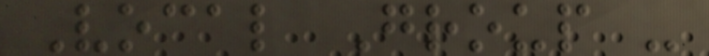Vocal Group -
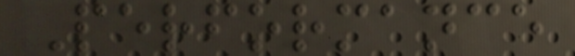Performance
